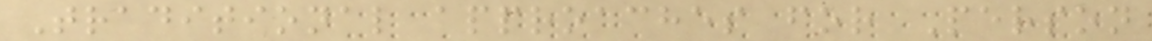Traditional approaches for Person
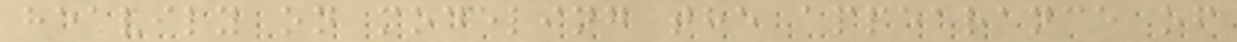heavily on modeling the appearance of
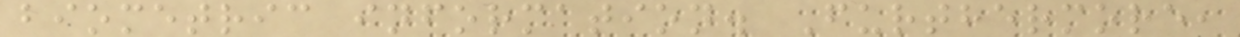biometric information. Furthermore,
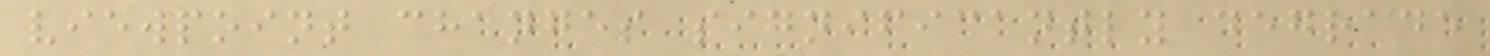viewpoint changes significantly degrade
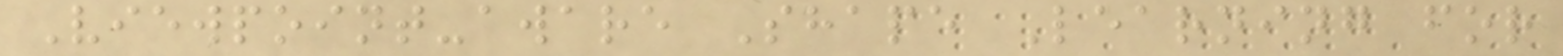Viewpoint-aware Shape Learning for
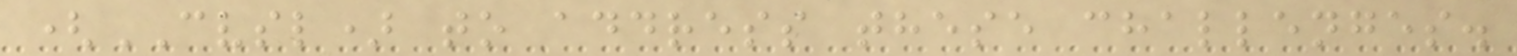(CVSL) to address these challenges.
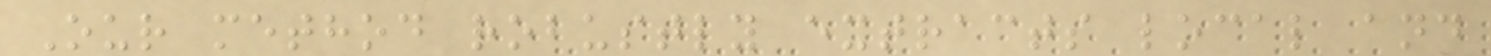Our method robustly extracts local and
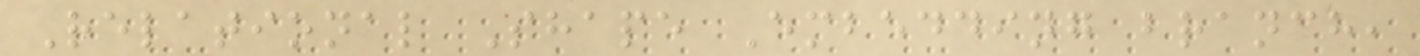Relational Shape Embedding branch,
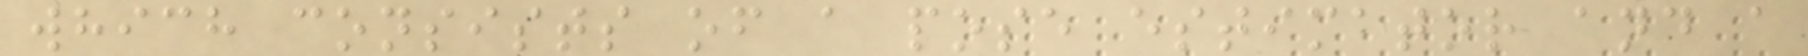which consists of a pose estimator and a
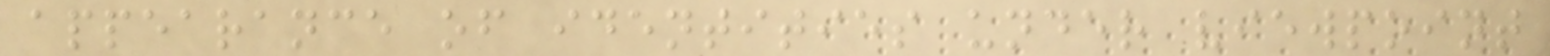appearance of identities under viewpoint
